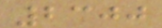2300
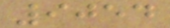9054
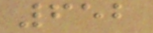652
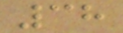38
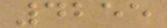4255
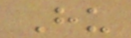Hu
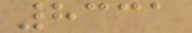8331
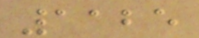1125
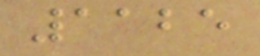1125
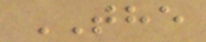THE
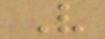V
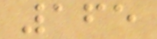165
